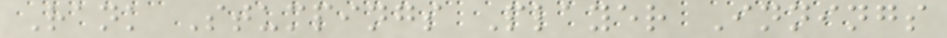Rank Stumpings Player Innings
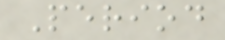Period
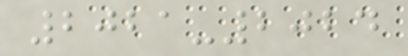2021-2024
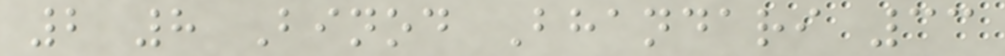2 8 Binod Bhandari 33
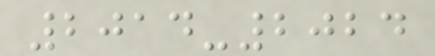2014-2024
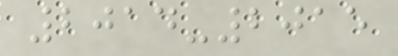2014-2015
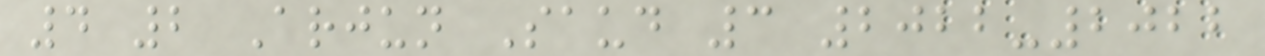4 2 Arjun Saud 3 2022-2022
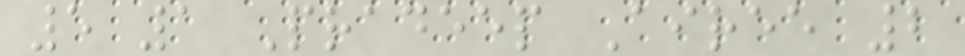5 1 Pradeep Airee 2
